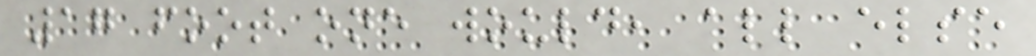17 foot one would, all else
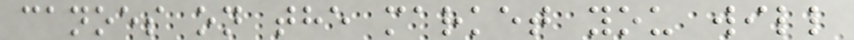canoes on the market you will
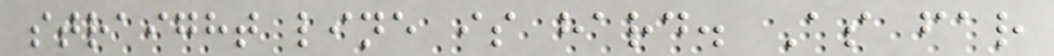straight line is hard. As far
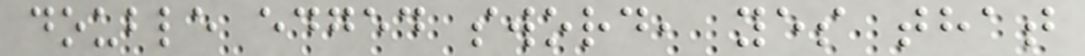double edged sword, yes that
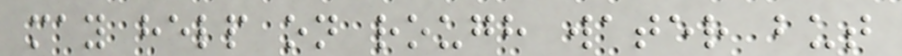may help on rough water but
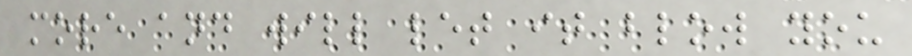more and will let it blow you
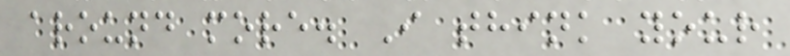around more. I think your
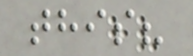this?
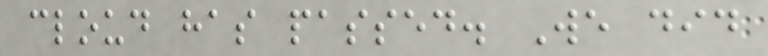cloud has passed. We did
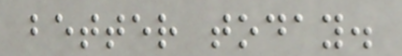better today.
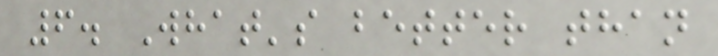6. What's better than
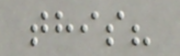this?
